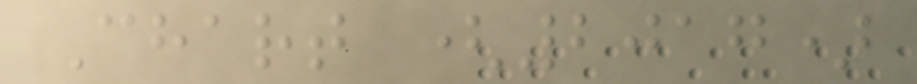Chart (2017)
